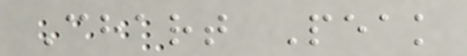Chart Peak
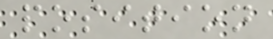position
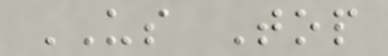US Top
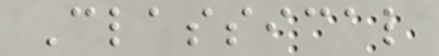Classical
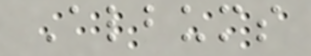Albums
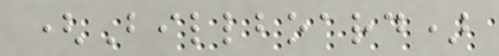(Billboard)
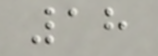18
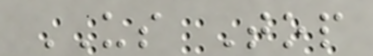US Top
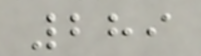289
